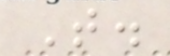T.
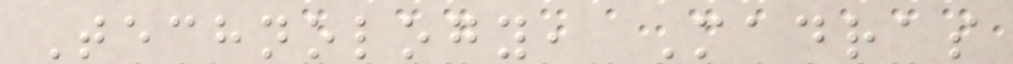Technology, Madras
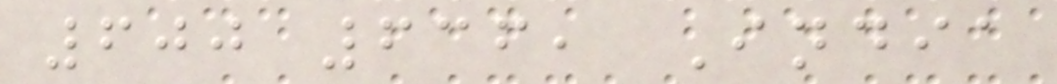600 636, India
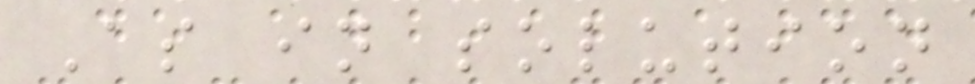As in solution
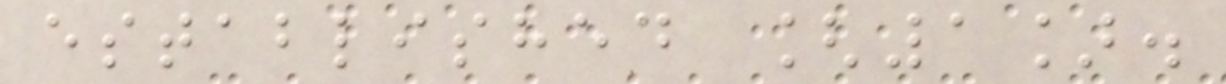established [1].
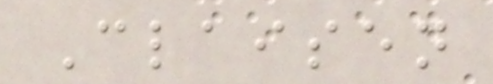Claisen
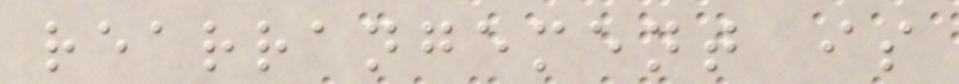rearrangement is
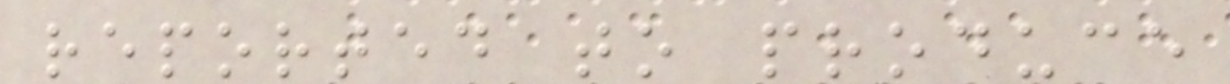reported to produce
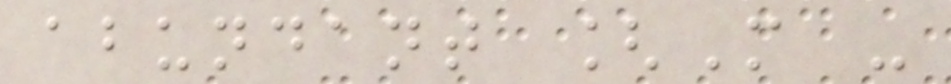abundant [M -
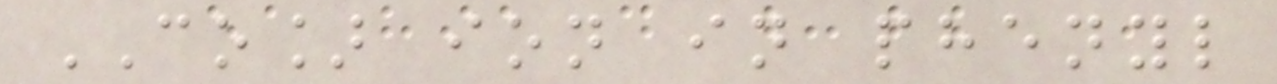CO] ion in phenyl
